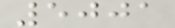5001
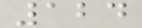124
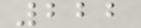222
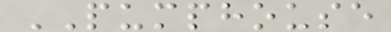PUMPHOUSE
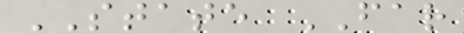STATE FAR
